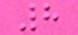8
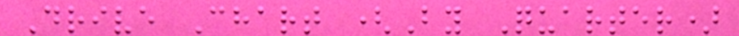Drive Chart (By Quarter)
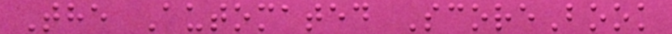The Automated ScoreBook
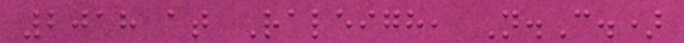2018 at Raleigh, N.C.)
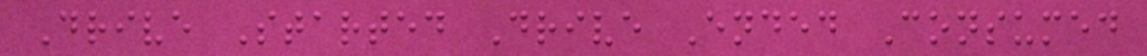Drive Started Drive Ended Consumed
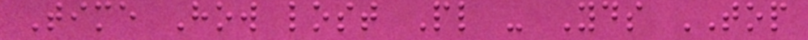Time How lost Pl - Yds TOP
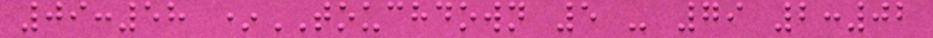09:58 *TOUCHDOWN 5 - 79 2:02
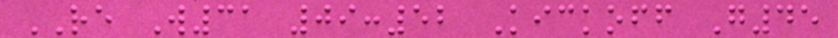RE W31 09:52 Kickoff G45
